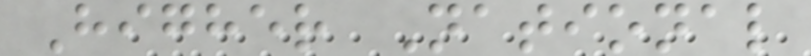Higher National
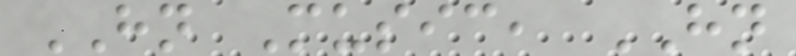HN Music, HN
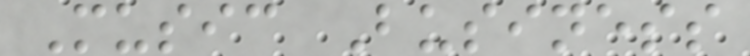Music Business
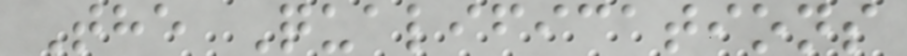The Qualifications
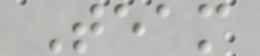Team
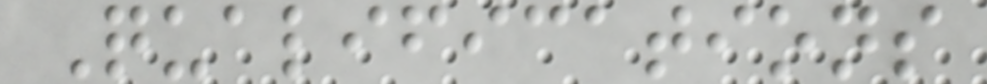Qualifications
